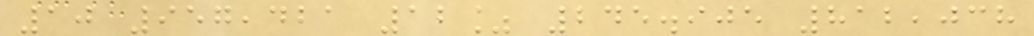10 957,421 12% 245.905 812,038
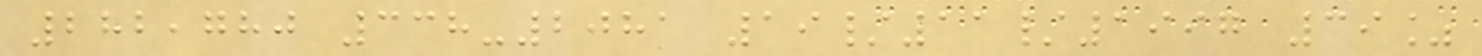282,780 338-2081 19/11/1997 39%
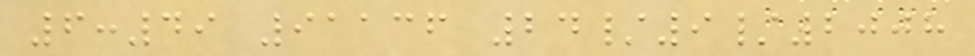6:49 91136 24/9/2008
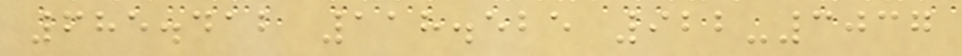685.412 118.525 922-3037
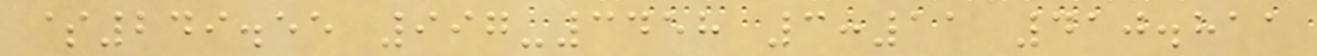$249.55 997-3458 3:11 410.811
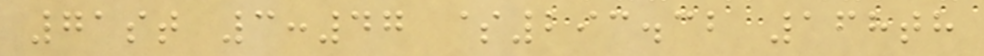71st 3:47 $293.32 168th
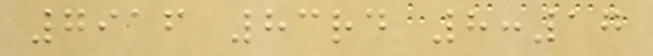7916 83rd 8:17
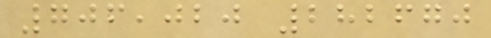706,020 282670
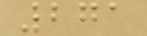271
